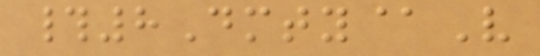#8Dmty@V
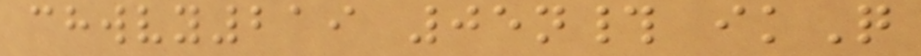chwvy219 05n# ikQ
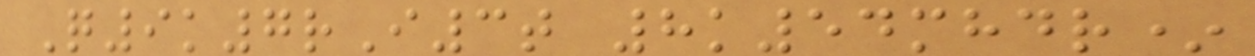Q9k7rI3t 8k54mhdr*
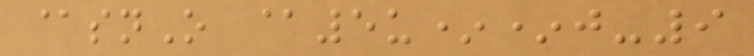@snO @5u**j-9
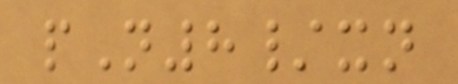pN8/xn
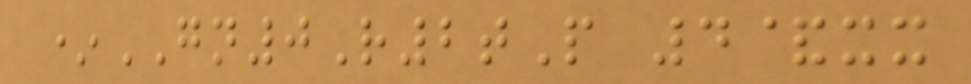*GN0R2tP 4&xx
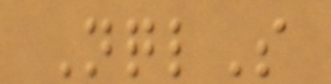NqlS
